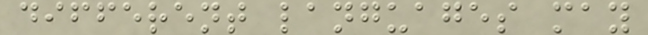different languages may
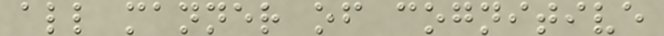all manner of cognitive
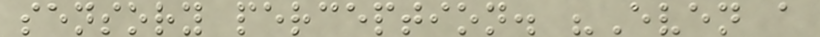sensory perception. "Even a
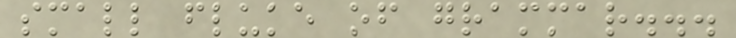small fluke of grammar...
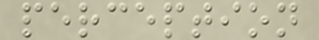perception
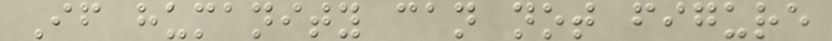If humanity can not figure
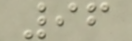96
